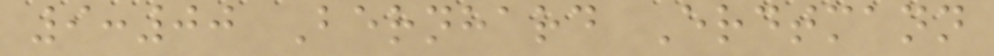9:00 Bernhard Erdtmann
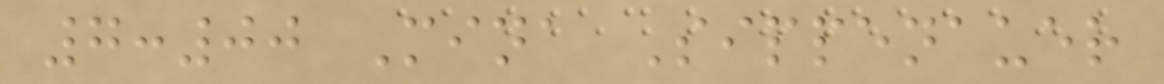7:00 Mina Sippenauer
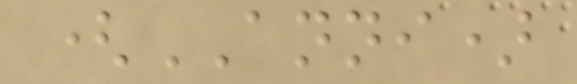(ANNI)
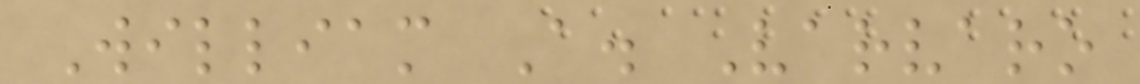William A. Varvaro
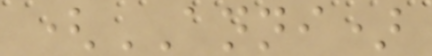(ANNI)
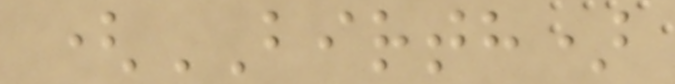(BIRTH)
